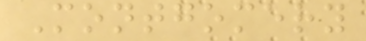Montgomery
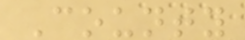County
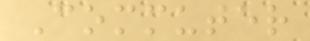Commuter
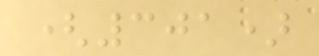(301)
